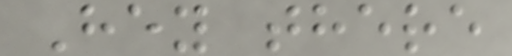Hey there
